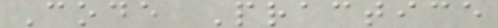Code Practice
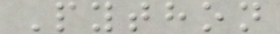Python
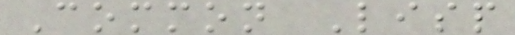Common Lisp
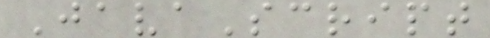JavaScript
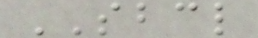SBCL
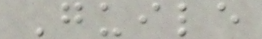Guile
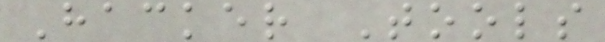Hacker Tools
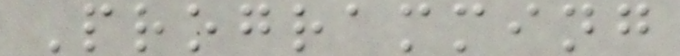Programming
